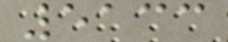5133
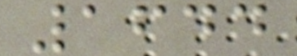1644
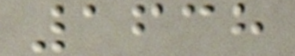1638
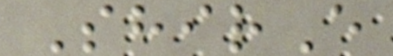ShirE
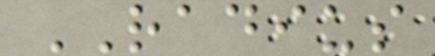RADIUS
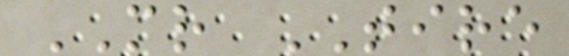MR TIRE
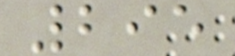295
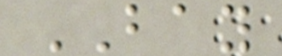BAY
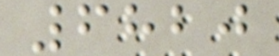6820
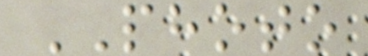PHOTO
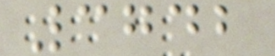3742
